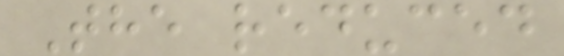The reduced
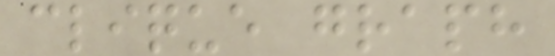clique graph
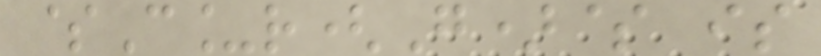$C_r(G)$ is
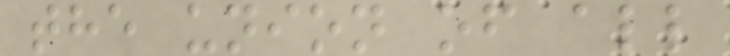the union of all
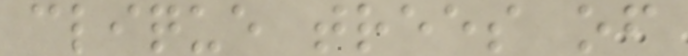clique trees of
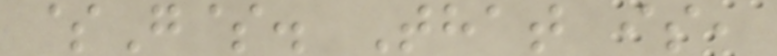$G$. That is,
